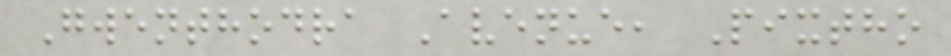Gwenthodra Avenue, Pixtho
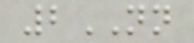2NN
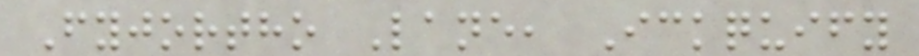Fyjortho Lane, Ickquify
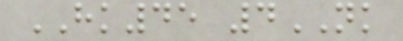HK45 4NK
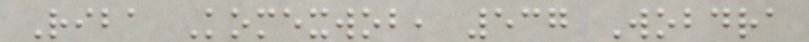Riba Komexwob, 537 Wobdra
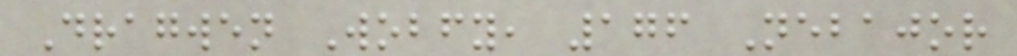Dragwen Wobfy, 176 Nebajor
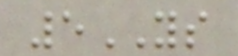5YS
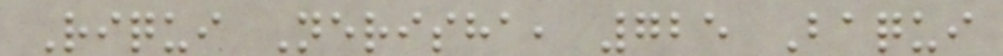Riqui Nerisha, 725 Baqui
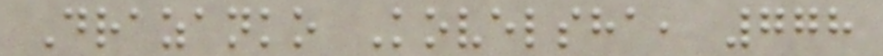Drazanko Kovelsha, 778
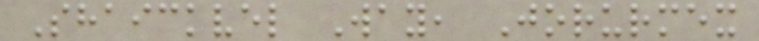Shaickvel Way, Jorurmex
